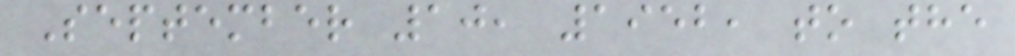September 10, 1952, to the
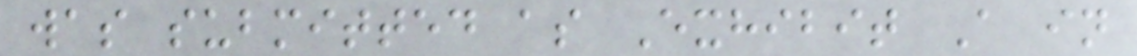was submitted as Exhibit A in
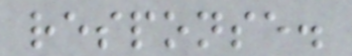response.
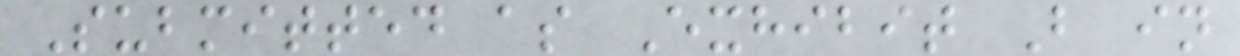Submitted as Exhibit B in
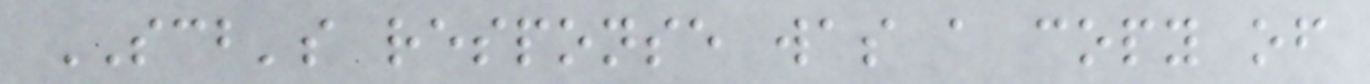SCB's response was a copy of
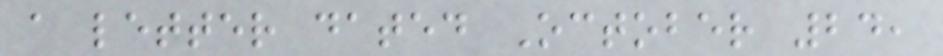a letter dated October 24,
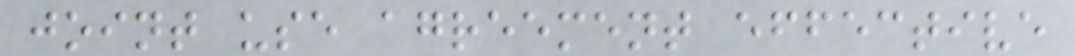joint use agreement effective
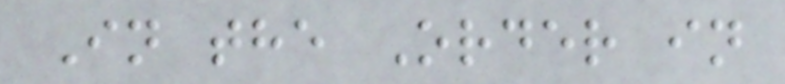In the Order in
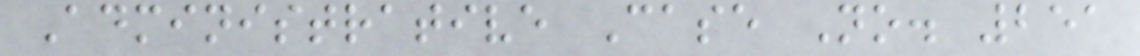Administrative Case No. 251
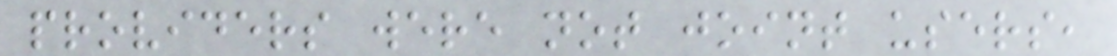providers were not joint users,
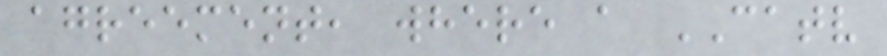agreement, where a CATV
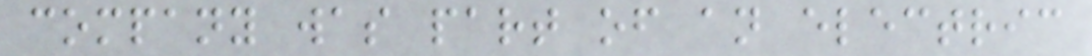company was part of an electric
